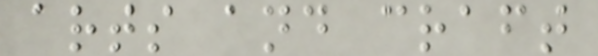arts and craft
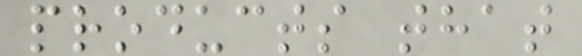products that
